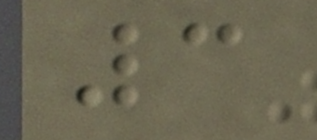3
